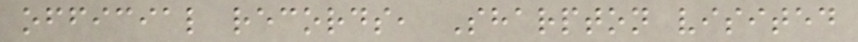official records, Sharpton visited
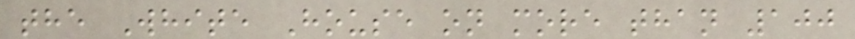the White House on more than 100
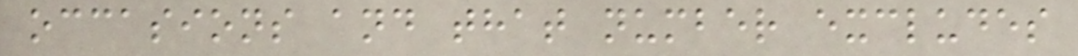occasions and that number excludes
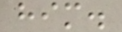him.
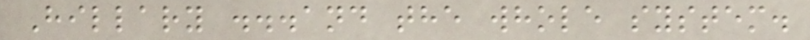Hillary ...and the whole system.
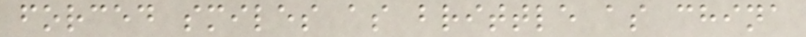forced smiles as brittle as china
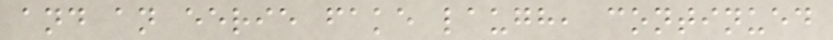and an eerie fake laugh, continued
